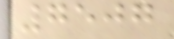7507
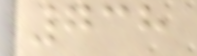738
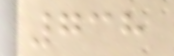738
